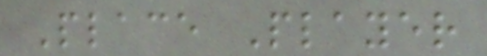Place Player
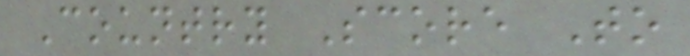Country Score To
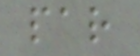par
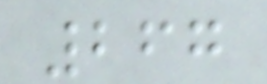267
